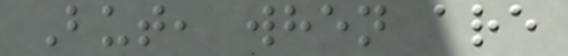But, when are
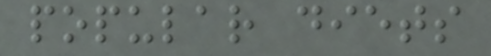popular diets
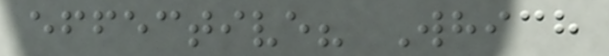effective? Which
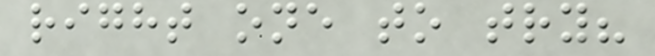right one to try?
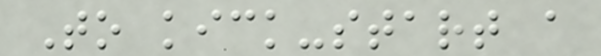To kick-start a
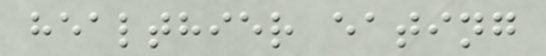healthier eating
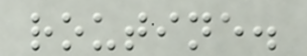routine.
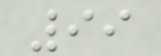99
